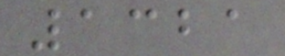1321
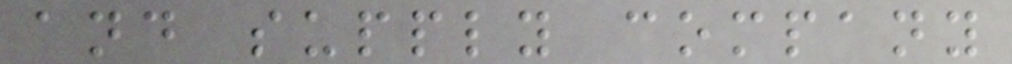and supply company
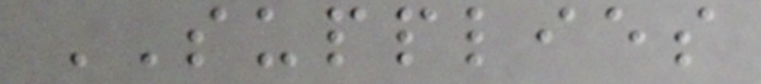SUPPLIES
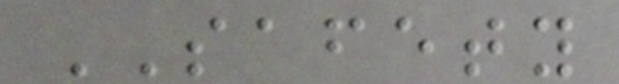SAFETY
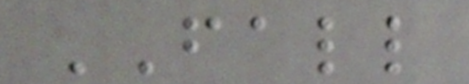FALL
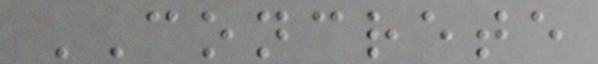CONCRETE
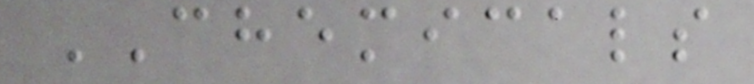CHEMICALS
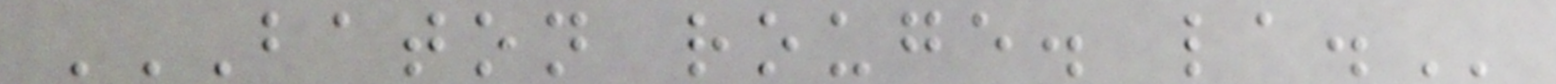BATON ROUGE. LA.
